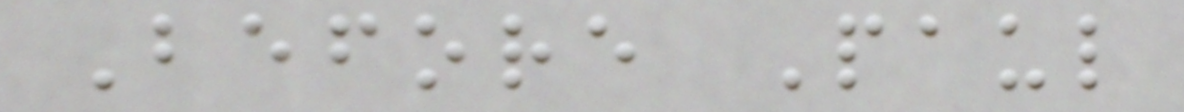Before Paul
